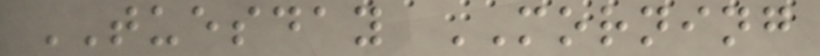TUESDAY MORNING
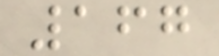167
